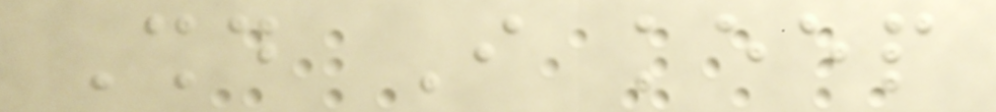Should I keep
